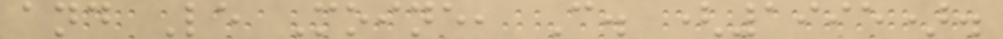and Le Moine, C. (1995).
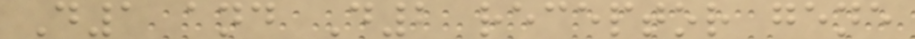D1 and D2 receptor gene
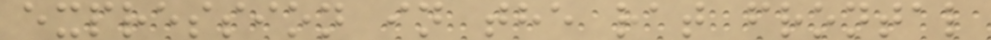expression in the rat frontal
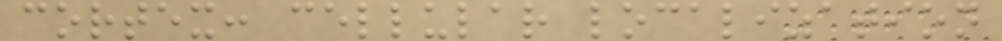cortex: cellular localization
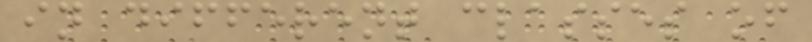in different classes of
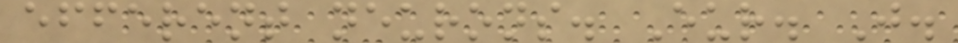efferent neurons. Eur. J.
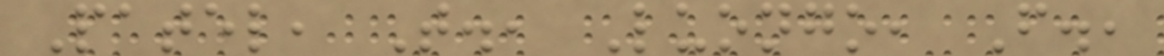Patel, T., Luongo, F.,
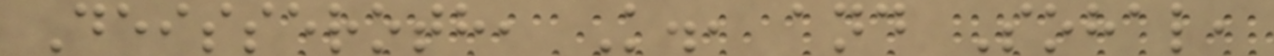Deisseroth, K., and Sohal,
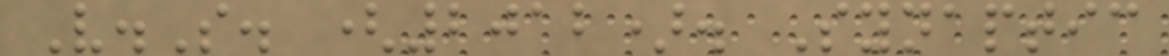V.S. (2012). Synaptic
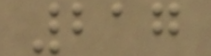217
